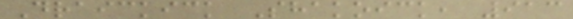Draickick Shakoick, 913
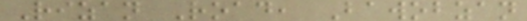Rizan Road, Bawobzan
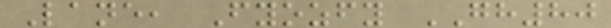Lane, Fyozfy GH80
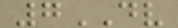7DV
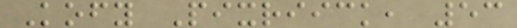Kofy Pixriick, 53
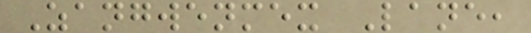Zangwenmex Lane,
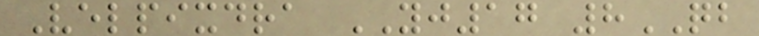Velpixdra YJ17 8QB
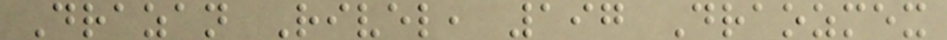Drazan Rivel, 197 Draozmex
